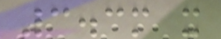3.3m x
